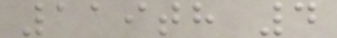119th 4
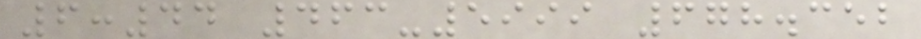6:44 463-5999 678.352
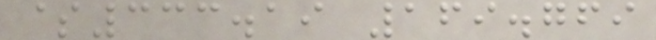$333.19 169.769
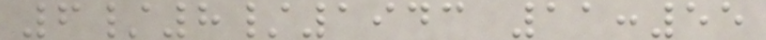6/8/1943 11:55
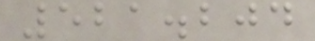521.204
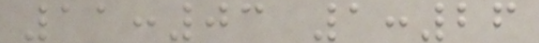11:03 1:26
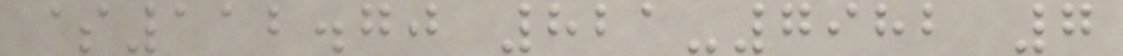$112.70 821-7982 7
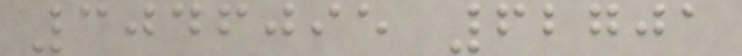3046095 62701
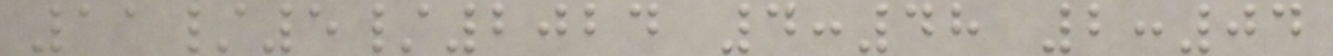11/5/2024 4:48 2:04
